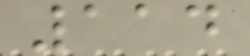114
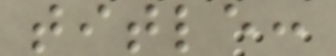title:
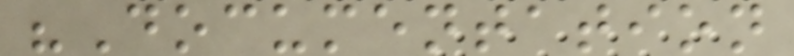"Documentation
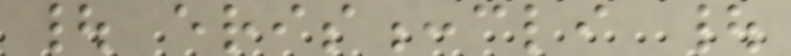| eris:cli |
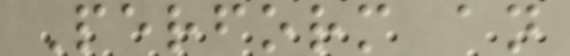Perform an
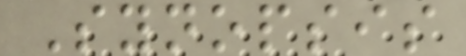Synopsis
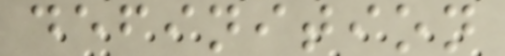definition
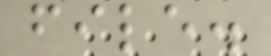file.
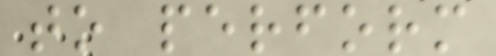to perform
